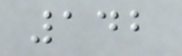142
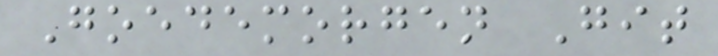Goedemorgen Git
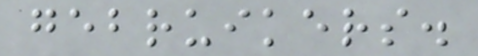gebruikers.
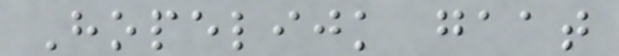Hopelijk gaat
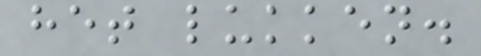het lukken.
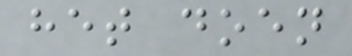het doen
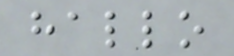hallo
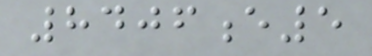8406e5
